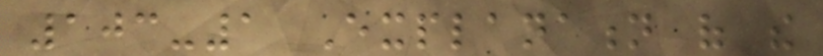103-1 Explanation of the
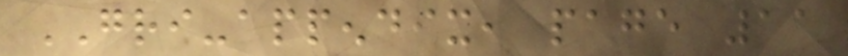GRI-appendix, page 11
